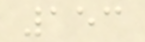153
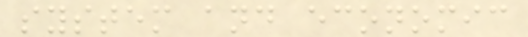system and economic
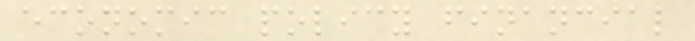economic policy financial
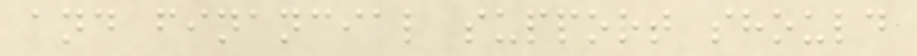and financial support should
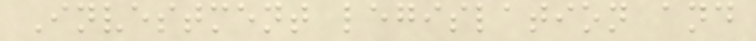Investment legislation and
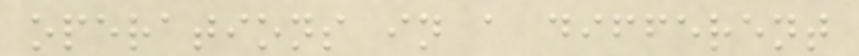operations in a different
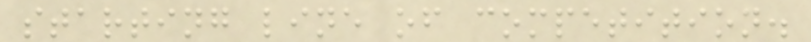starting line of competition.
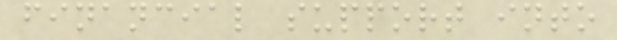financial support into
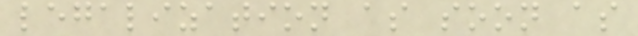legalization as soon as
